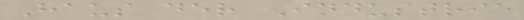Haus der Industrie
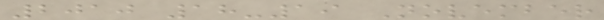2010 18-19 November
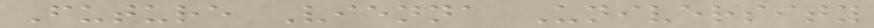Future Vienna University
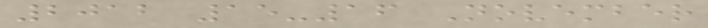2012 15-16 November
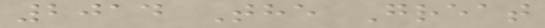2014 The Great
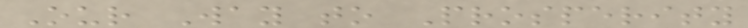Our Way to Prosperity
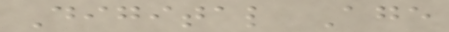Digital Age
